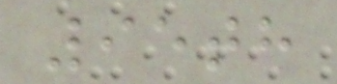95th
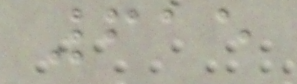615
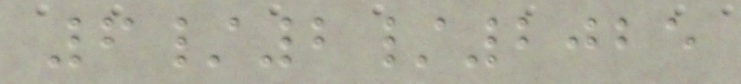6/2/2025
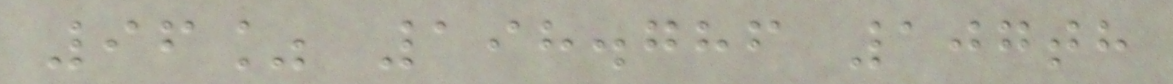96% 198.786 107th
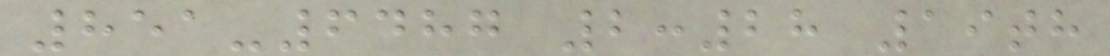851-6487 2:28 19th
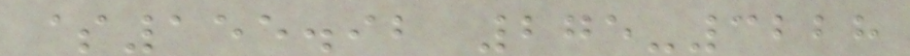$155.92 275-3228
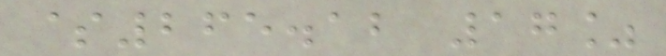$265.12 17%
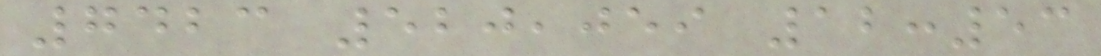7423 520,059 12:53
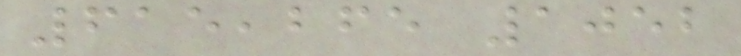615,265 1052
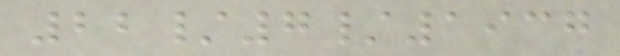22/7/1937
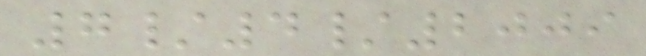7/4/2009
